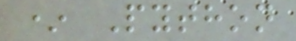* Python
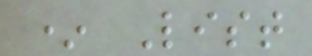* List
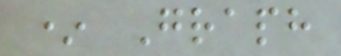* Graph
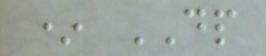* DP
